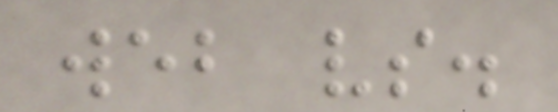web vs.
